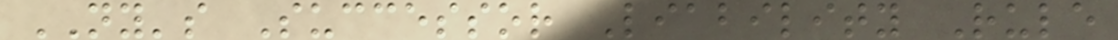NY's Successor Liability Rule
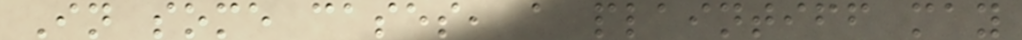In some cases, a plaintiff may
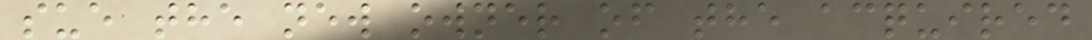sue the new owner of the acquired
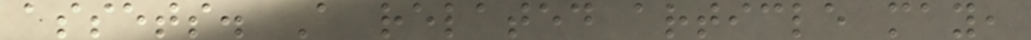assets. A related article may,
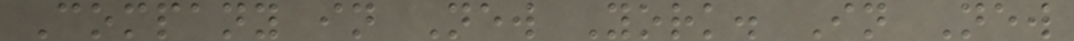Company in New York. In New
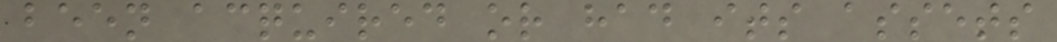been acquired or had its assets
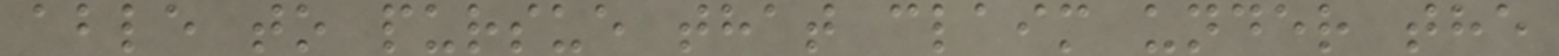able to pursue that claim under the
